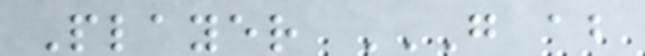Player G AB
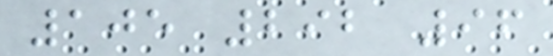105 292 96
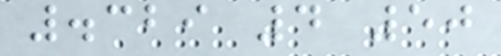.329 4 50
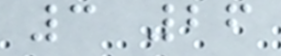3 26
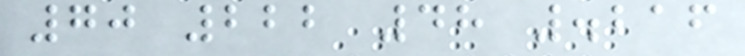70 222 48 .216
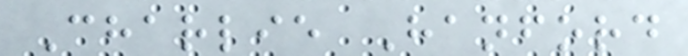Charlie Hanford
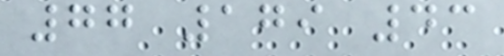77 179 43
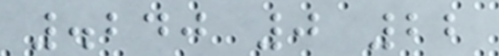.240 0 22
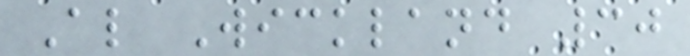Al Wickland 30
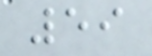59
